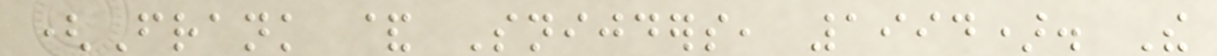(Frank & Snijders, 1994). The
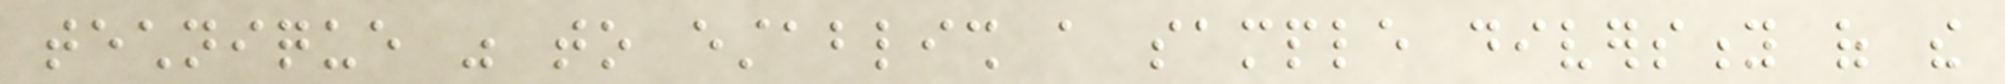technique was to establish a sample diversity of the
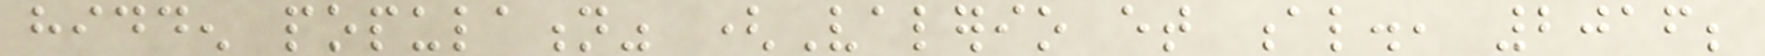hidden population" (Valerio et al., 2016;
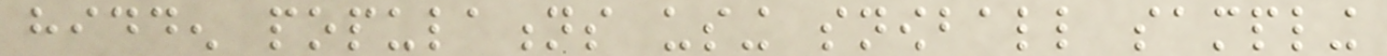hidden populations using snowball sampling
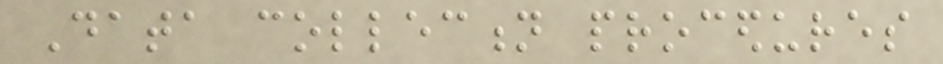Data collection procedures
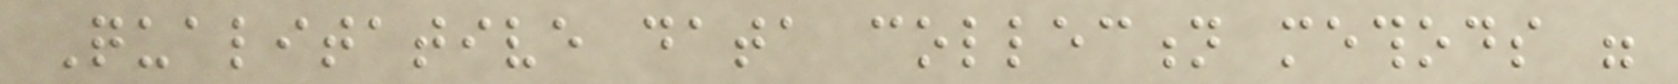Qualitative data collection methods were
